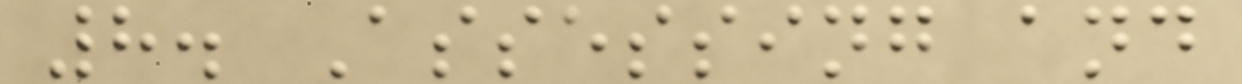8. Assessing and
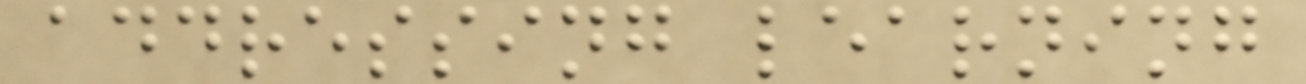addressing learning
